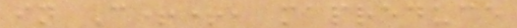in C++, mapreduce
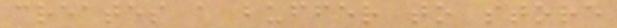creates a buffer to store
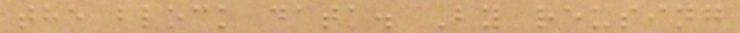the block data. By reusing
